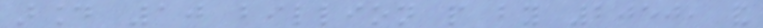around 10 billion people by 2050, and
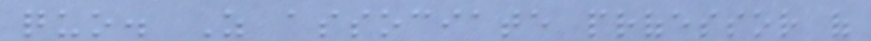quo. As associate professor of
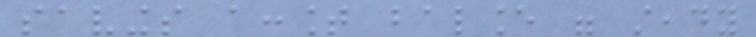savings account balance were steady
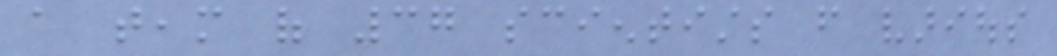a team of 37 scientists from various
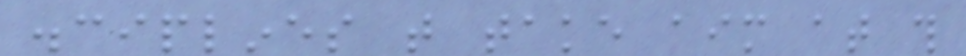disciplines that take aim at this
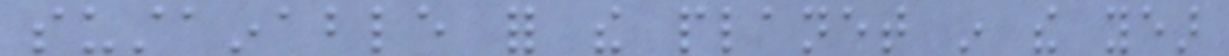sustainable for the planet in the year
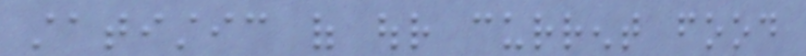statistic of our current food
